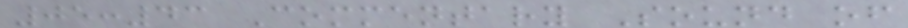05:43 Commentary Sound of
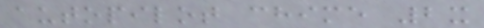autopilot chime 2x
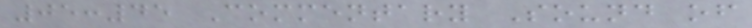05:45 Commentary Sound of
